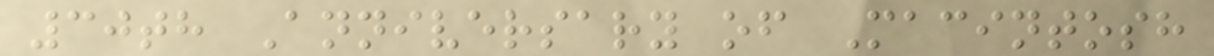30th Anniversary of Macintosh
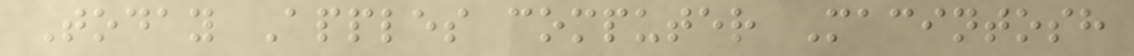Today Apples computer Macintosh
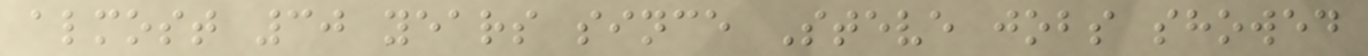almost 30 years since Steve jobs showed
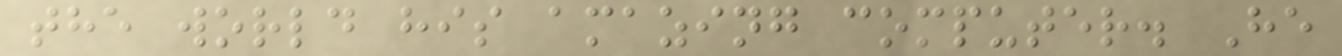the world his amazing computer. He
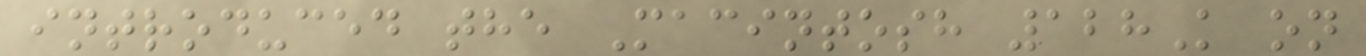introduced the Macintosh 128K on
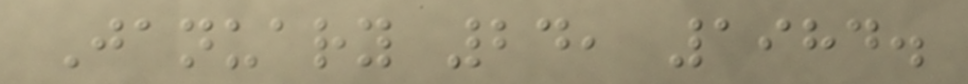January 24, 1984.
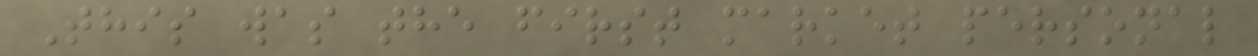This was the first market personal
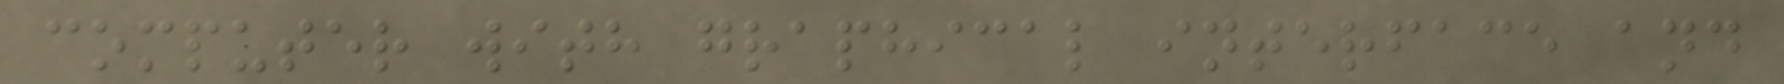computer with graphical interface and
